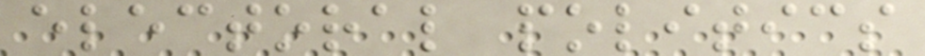electoral politics
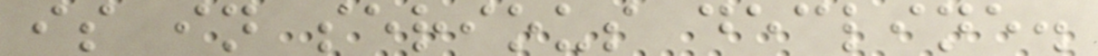is in serious decline.
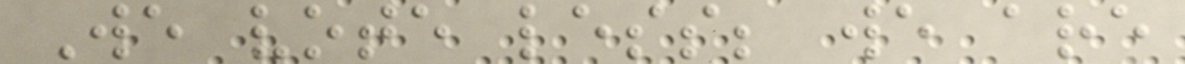We vote less; we are
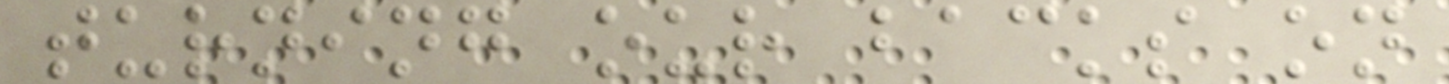turning our backs on
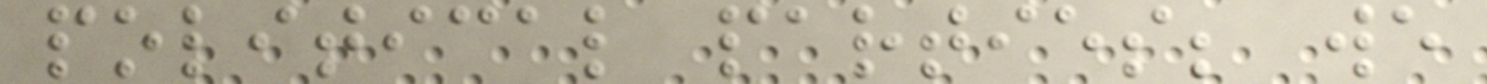political parties; we
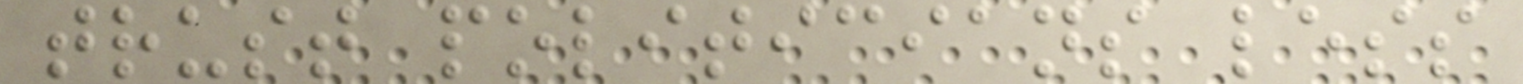trust politicians less
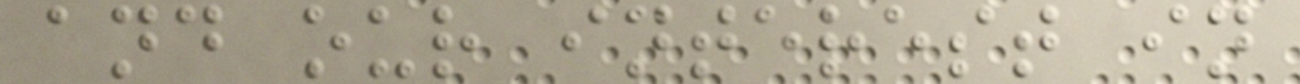and our interest in
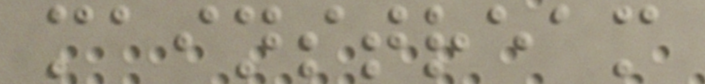mainstream
